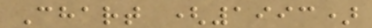Chart (1993)
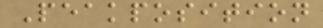Peakposition
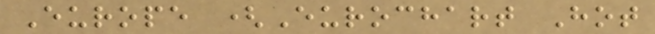Europe (Eurochart Hot
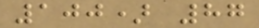100) 87
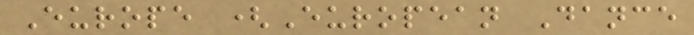Europe (European Dance
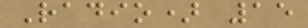Radio) 15
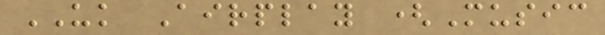UK Airplay (Music
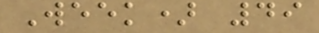Week) 49
